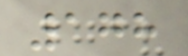178
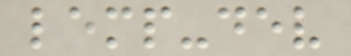lemp-dev
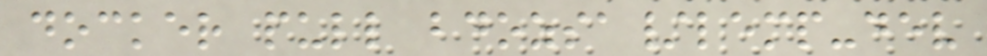docker pull bdozsa/lemp-dev
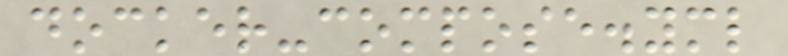docker-compose.yml
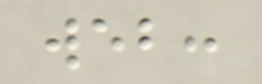web:
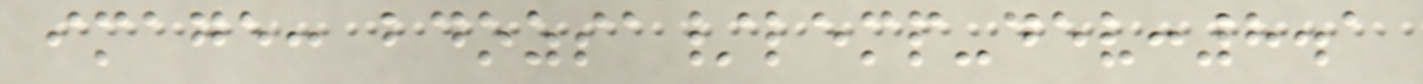image: bdozsa/lemp-dev:8.1
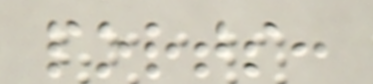ports:
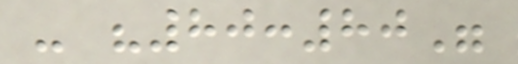- "80:80"
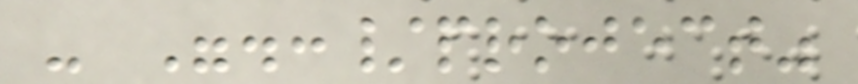- ".:/project"
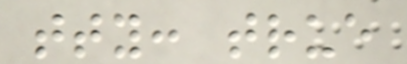tty: true
